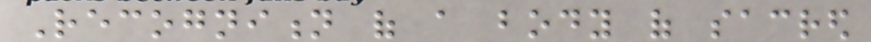Recognition of a body of sacred
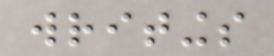writings
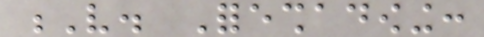V. Foreshadowing:
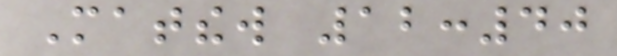Matthew 12:40
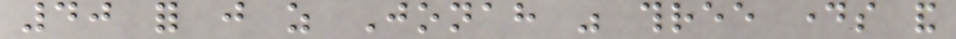40 for just as Jonah was three days and
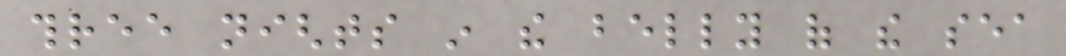three nights in the belly of the sea
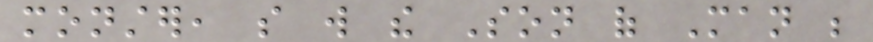monster, so will the Son of Man be
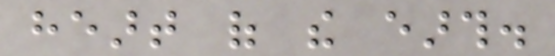heart of the earth.
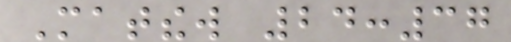Matthew 24:37
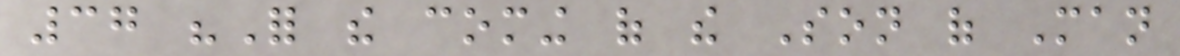37 "For the coming of the Son of Man
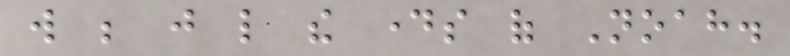will be just like the days of Noah.
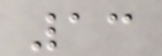13
